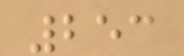253
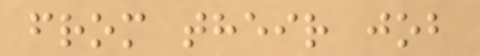from their job
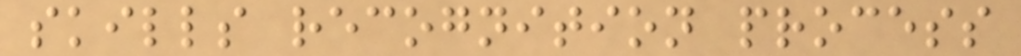skills recognition process
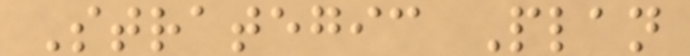Strategic Plan
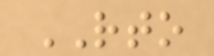RTO
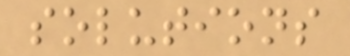solutions
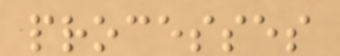processes
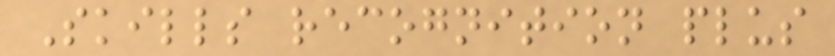Skills recognition plus
